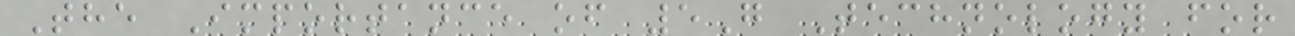The Importance of 5G Technology for
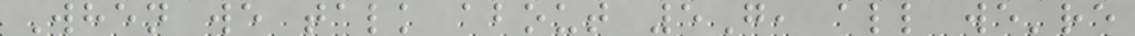When we talk about 5G, all we're
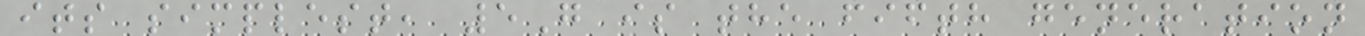its simplest, 5G is the fifth generation
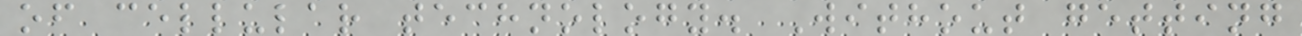of cellular technology. Without getting
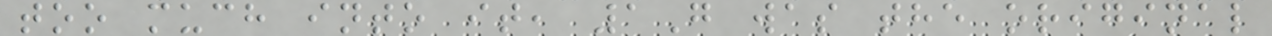too much into it, 1G was the original
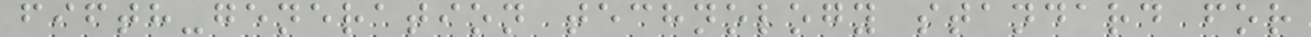fifth-generation technology standard for
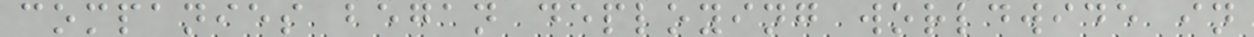companies began deploying worldwide in
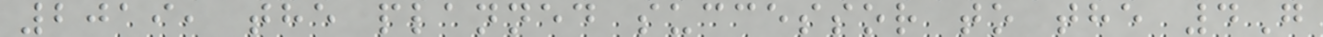2019, the planned successor to the 4G
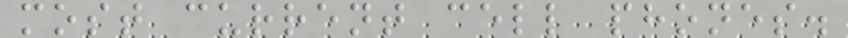most current cell phones.
